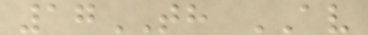17TH AV
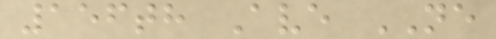156th Ave NE
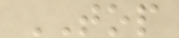TOP
